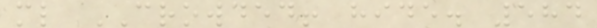ml CROWDED! hide. 584
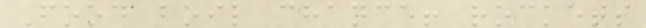Food boil chance! rockets
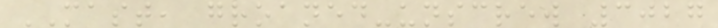MAST, groaned-unscrew 3027
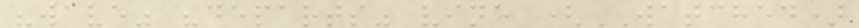"wave" "departs" vine (WATCHED)
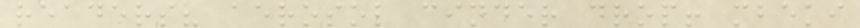readers? aerosol cinder drop! mbeki
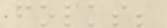folks;
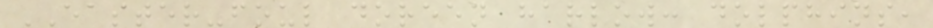EASTER-foul doreen harlow: dolphins,
